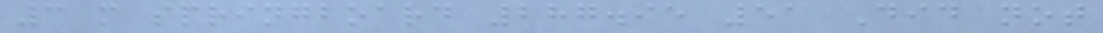3 m springboard 287.95 51 Did not
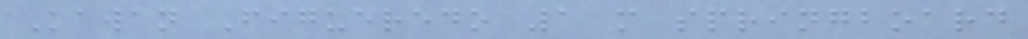Kawan Figueredo 1 m springboard
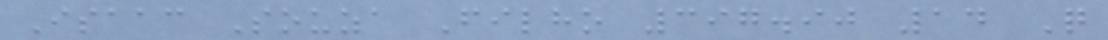Isaac Souza Filho 397.90 14 Q
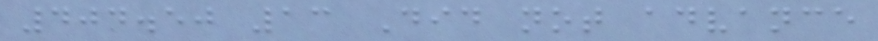404.50 13 Did not advance
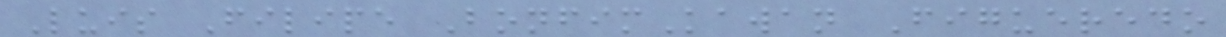Luis Filipe BonfimKawan Figueredo
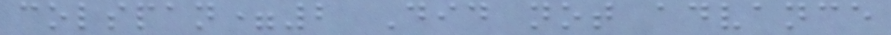colspan=2 Did not advance
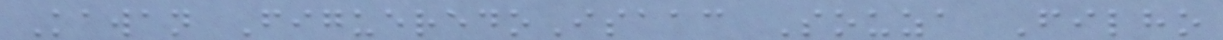Kawan FigueredoIsaac Souza Filho
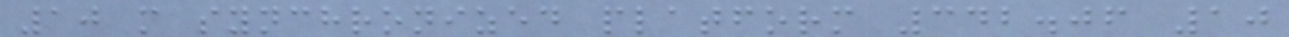10 m synchronized platform 342.06 10
